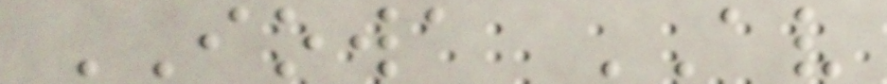IOWA AV
